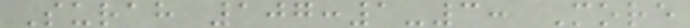Surah 107:1-3: More
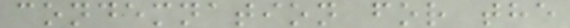condemnation for the
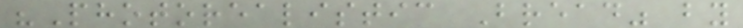"Photorealistic Bread" by
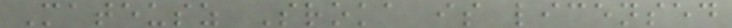Mateusz Sroka is licensed
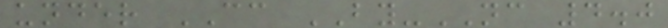under CC BY-NC 4.0
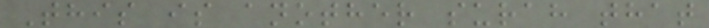This is another surah that
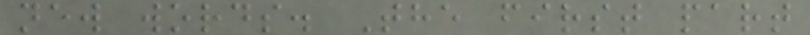new words. The first part
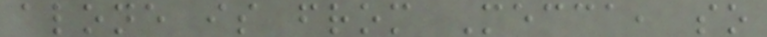alone is from Mecca, so
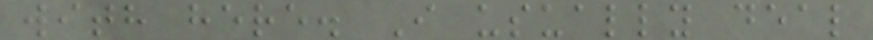with here. I usually deal
